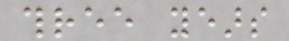three years
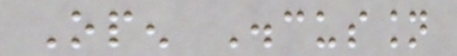Open Discussion
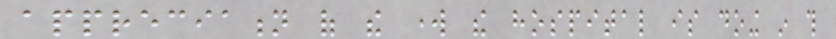appreciation of the work the hospital is doing in this
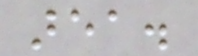area.
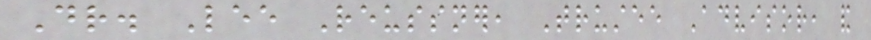Dr. Lee Reussner, Trustee Advisor, and
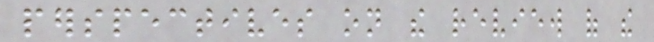perspectives on the review of the
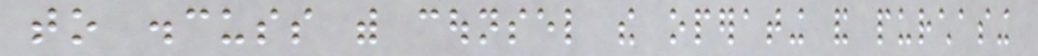to discuss with counsel the operating and purchasing
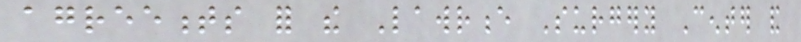agreements for the Lawrence Surgery Center and
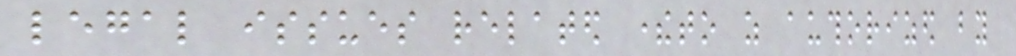legal issues related thereto as authorized by
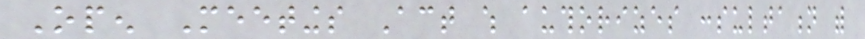Open Meetings Act which authorizes consultation with
